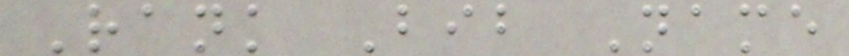Rank Bib Name
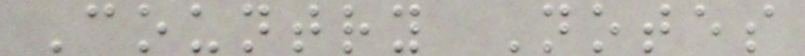Country Notes
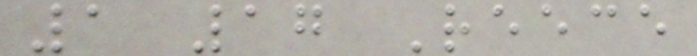1 17 Reece
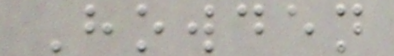Howden
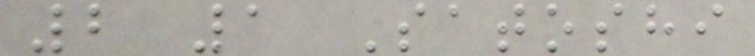2 1 Satoshi
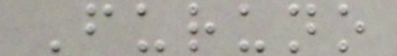Furuno
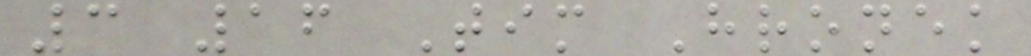3 16 Tim Hronek
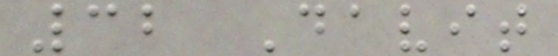32 Davit
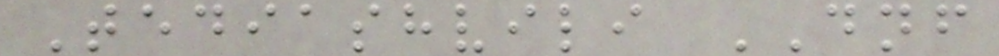Tediashvili DNF
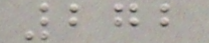272
